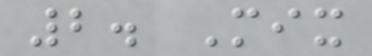2. Mix
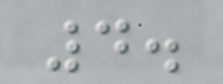4.
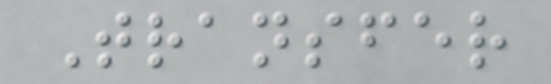Transfer
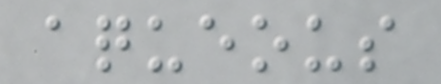aqueous
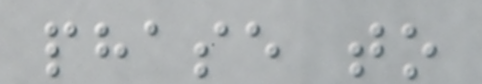phase to
